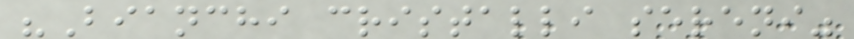"Bianchi cristalli sereni"
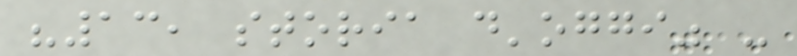"13, storia d'oggi" -
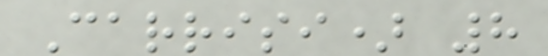Carrisi) 8
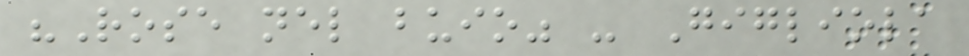"Rose nel buio" - Gigliola
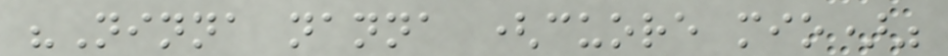"Ninna nanna (cuore mio)"
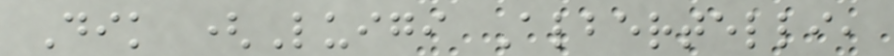Dik (Luigi Albertelli,
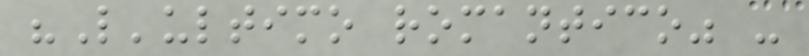"L'ultimo romantico" -
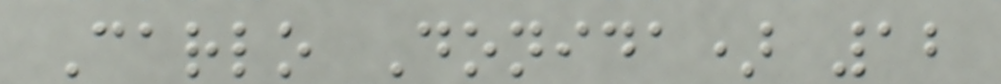Carlo Donida) 12
